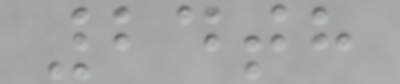24th
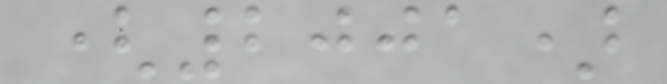(2001)
